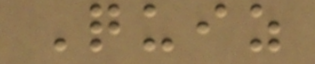Quiz
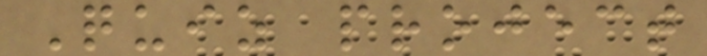Quiz project
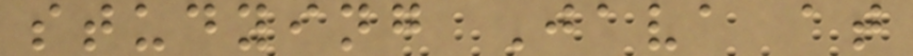studying Java at
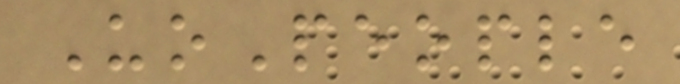UoPeople
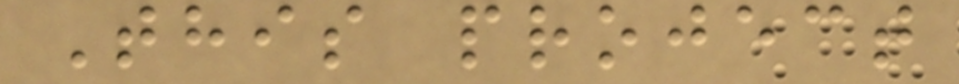This project
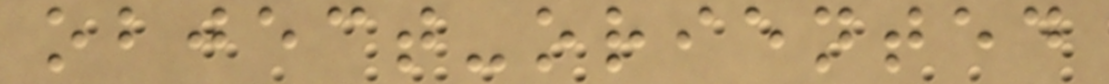object-oriented
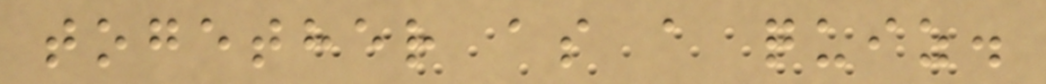together as a quiz.
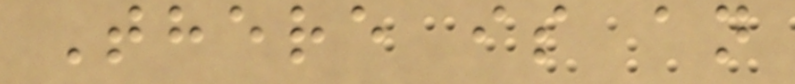There is an
